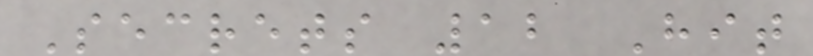Secrets 12 Hit
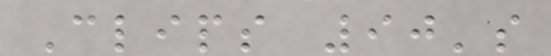Clips 90's
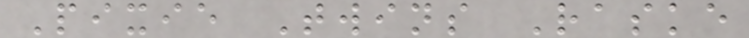Pixie Twins Raske
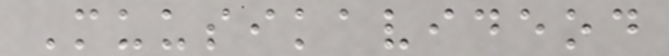Muusikavideod
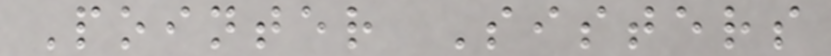Pointer Sisters
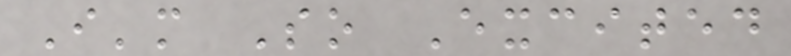I'm So Excited
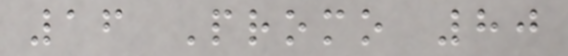16 Promo 80
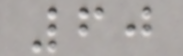60
